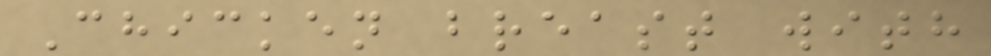Chicken breast with
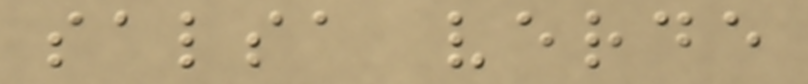salsa verde
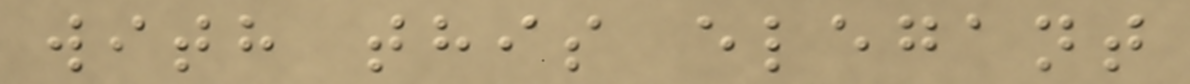with this elegant
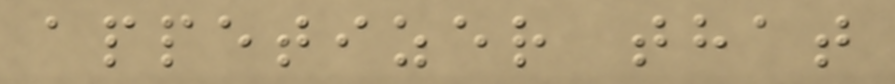appetizer that
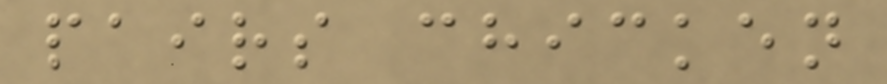pairs chicken
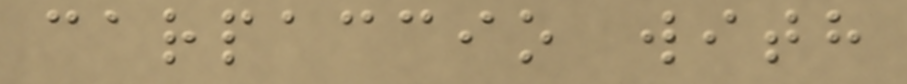carpaccio with
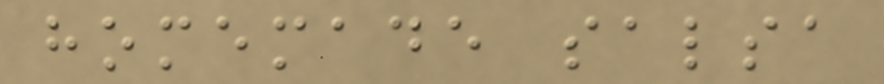homemade salsa
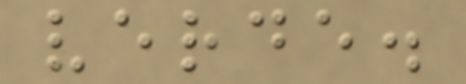verde.
